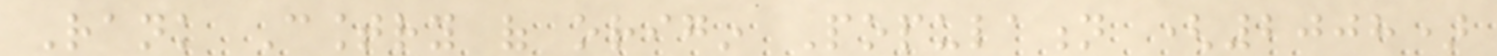Rank Country of origin Population (2008)
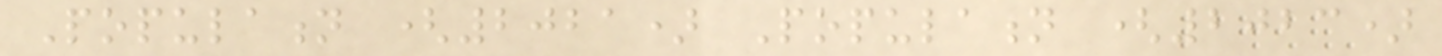Population (2021) Population (2023)
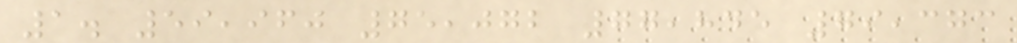1. 59,960 75,072 77,845 79,373
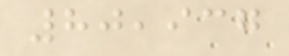80,937
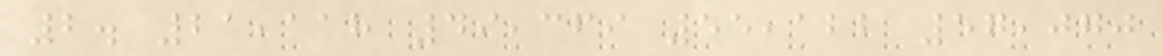2. 21,118 49,369 55,122 57,070
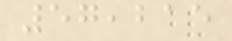57,215
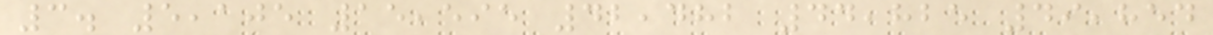3. 5,105 15,595 42,482 44,825 49,854
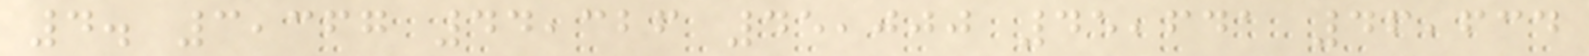4. 3,367 44,326 45,000 45,641 46,634
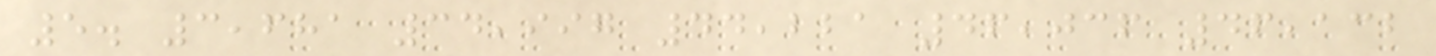5. 3,681 34,997 44,221 46,036 46,132
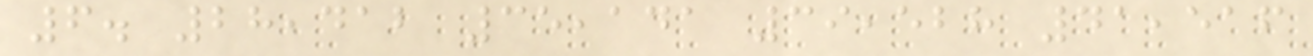6. 28,412 35,141 39,528 41,516
